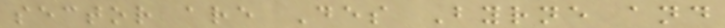sector are Des Byrne and
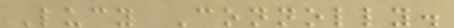Lucy Connolly.
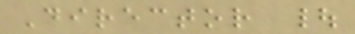Director |
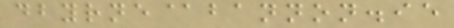dbyrne@bannon.ie
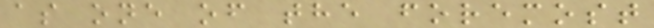as one of the foremost
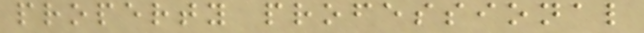property professional
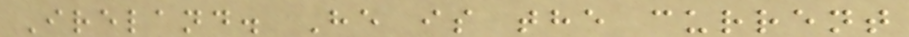Ireland. He is the current
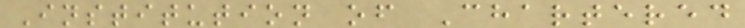Institution of Chartered
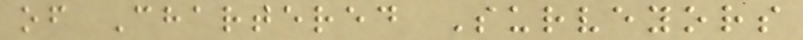of Chartered Surveyors
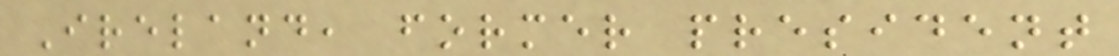Ireland, former president
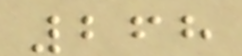268
